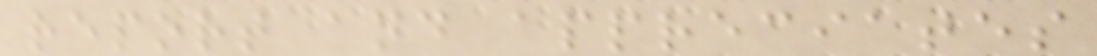report and appreciates
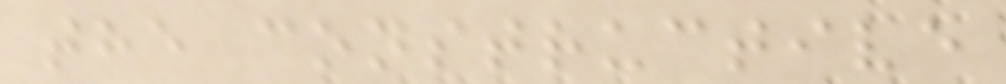the constructive
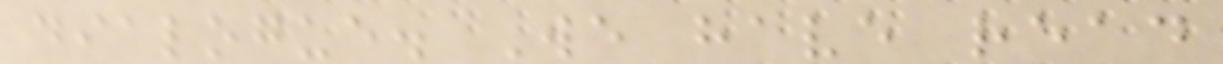dialogue. We have read
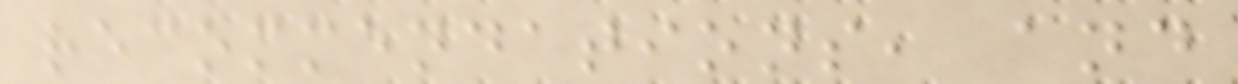recommendations, and
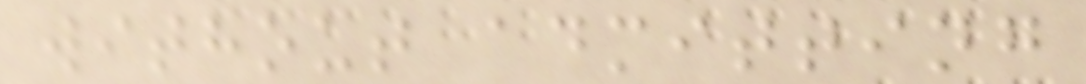without admitting
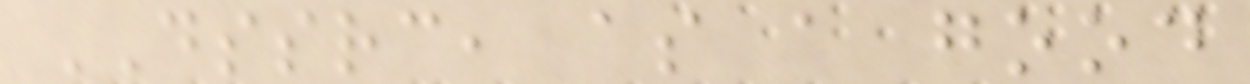DSSRC, as a good
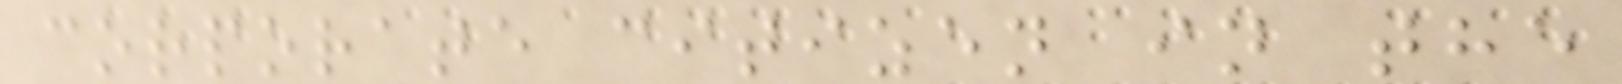corporate citizen in the
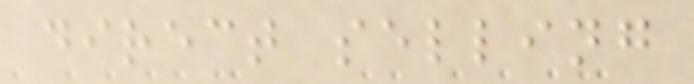direct selling
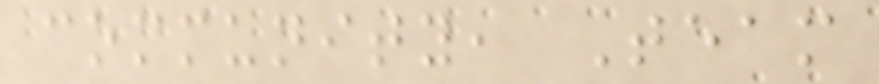community, Team
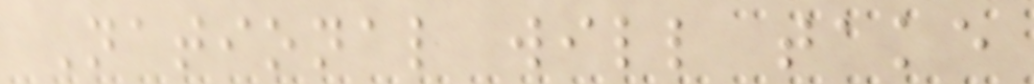National will take
